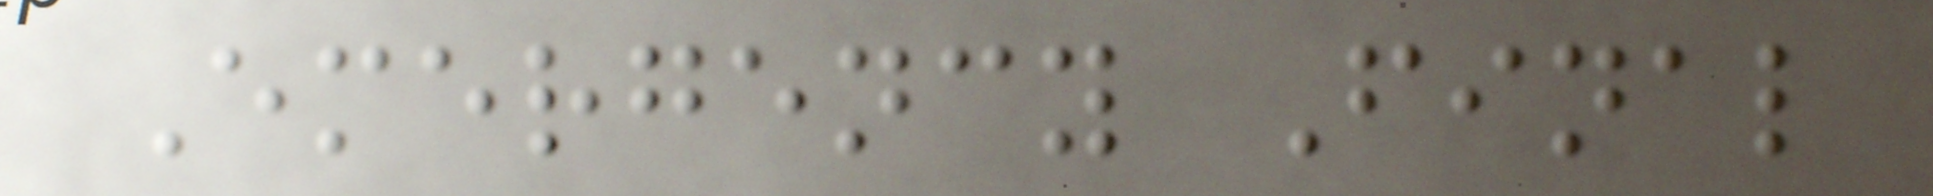Emergency Final
